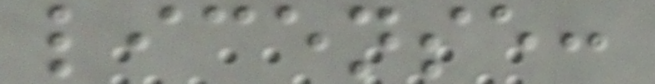license:
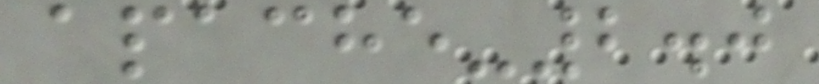apache-2.0
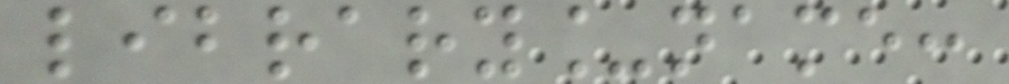library_name:
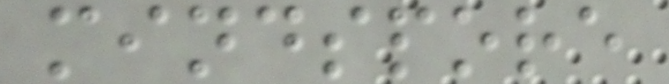mindspore
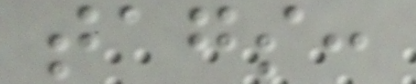tags:
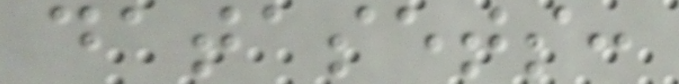datasets:
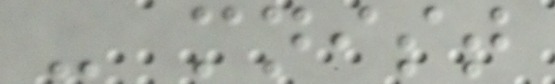- mnist
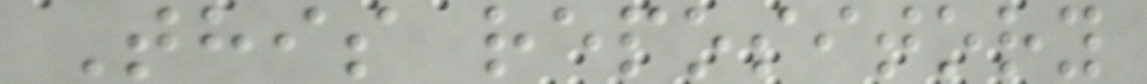This repository
